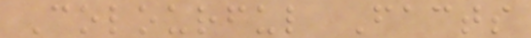Colourful Facts
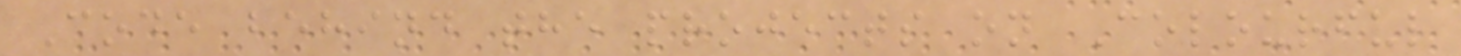Code behind the projects on Colourful
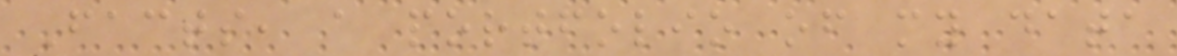Facts, a portfolio of my data
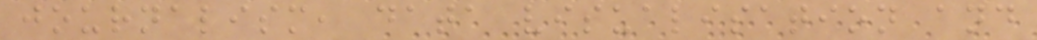journalism, data visualisation and
